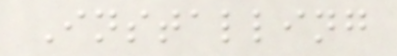Installing
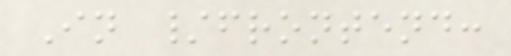In /frontend:
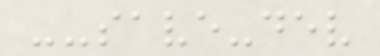--save-dev
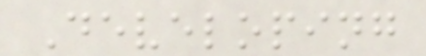Developing
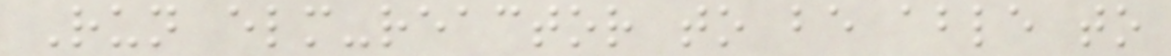Run elm-reactor to be able to
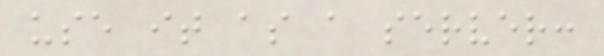use it as a server:
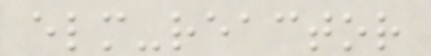elm-reactor
